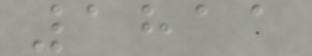1811
